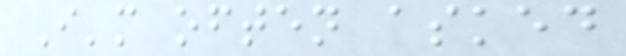I'm often asked
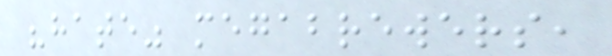"hate" megabrewers,
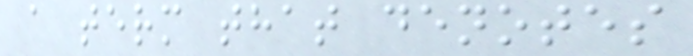a term that denotes
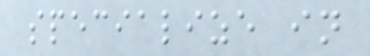specialize in
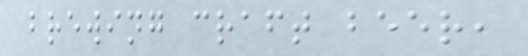brewing craft beer,
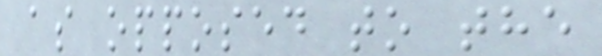as opposed to the
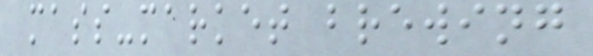mass-market brewing
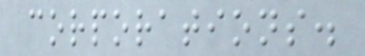corporations.
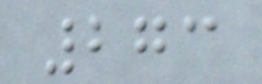273
